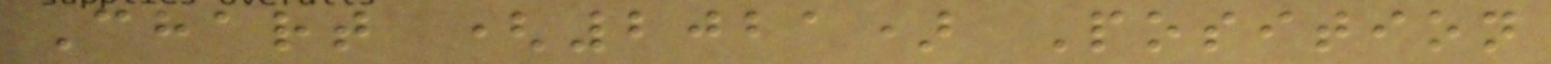Chart (2021) Position
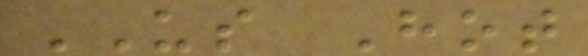US Hot
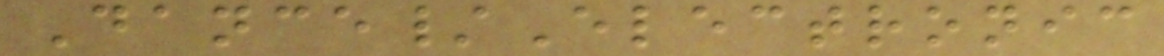Dance/Electronic
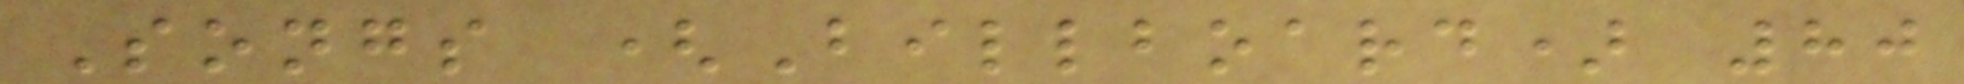Songs (Billboard) 80
